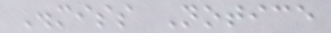Dismiss Notice
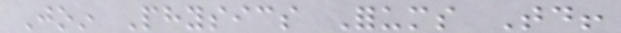Join Physics Forums Today!
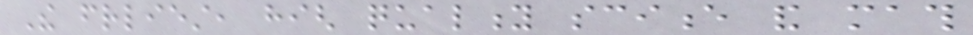The friendliest, high quality science and math
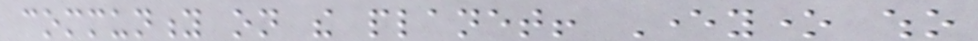community on the planet! Everyone who
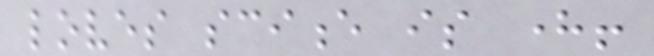loves science is here!
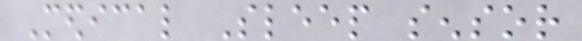Medical Sleep sensor
